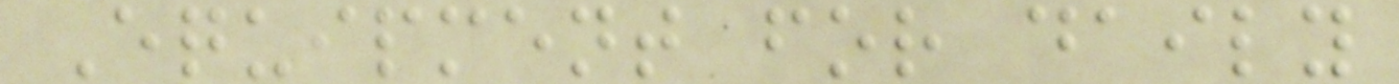Equipment for daily
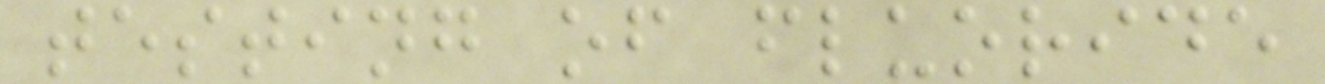testing of fluoride
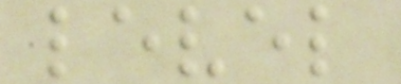level
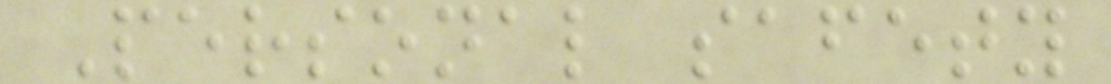Personal safety
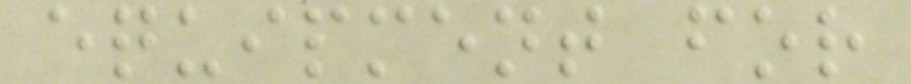equipment for
